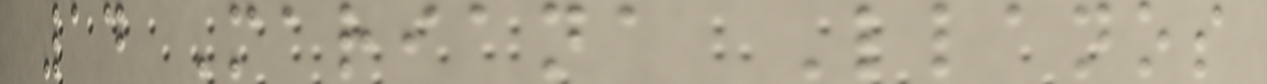14 Mariana Llanos
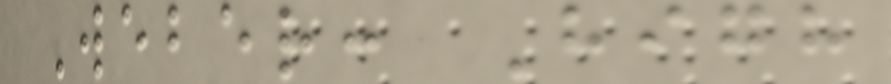Weber: High
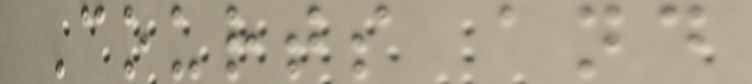Courts and
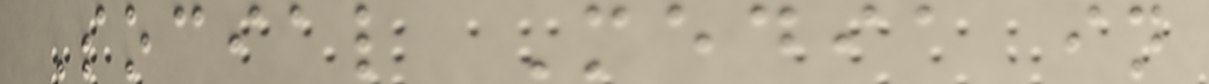Social Media in
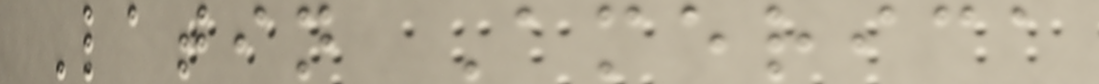Latin America
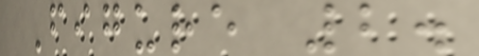Figure 2.
